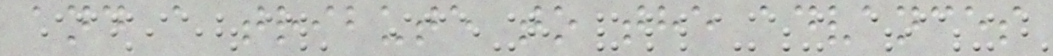and a tribute to the advances
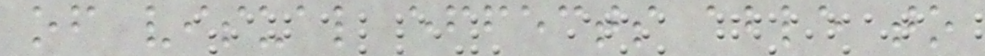of visual effects able to
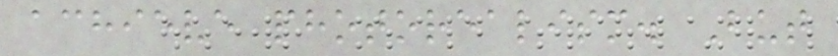achieve photorealism. But
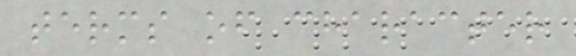terms of character
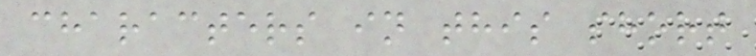characters in this short
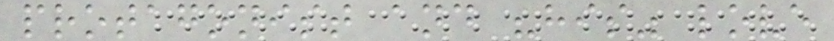protagonist and "his" love
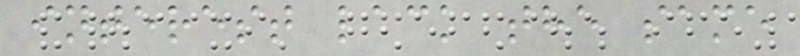interest lack the same
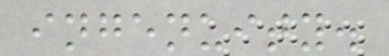ingenuity.
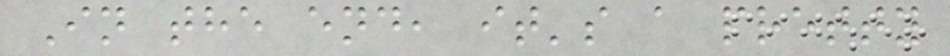In the end, it's a pretty
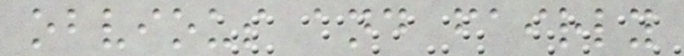obvious and fairly
